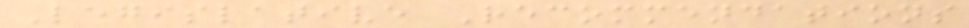Legislative Recommendations
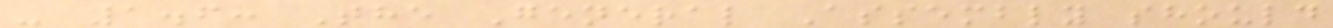- 1.6: The General Assembly should
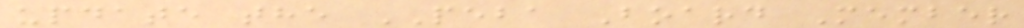update the PEBA Board Member
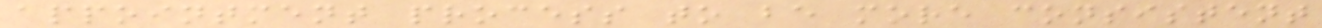appointment process to be more consistent
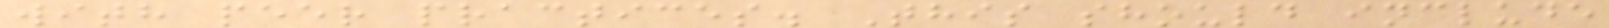with peer practices. This should include
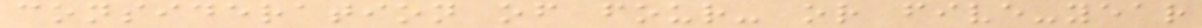consideration of four- or five-year
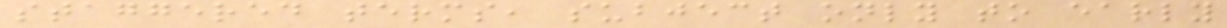staggered terms, subject only to early
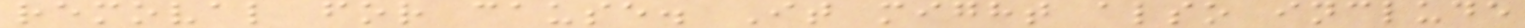removal for cause. It might also include
